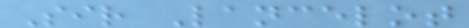Sir Lancelot
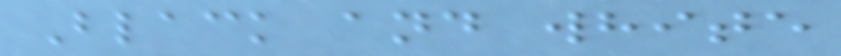Black and white
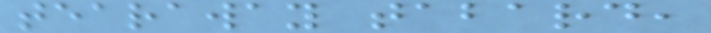tearaway tabard,
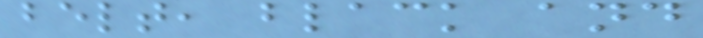belt, black and
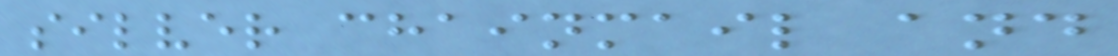silver chainmail and
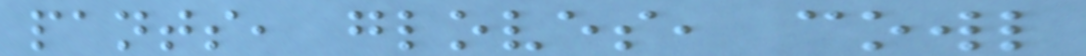pants, gloves, cowl
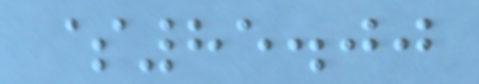$85.00
